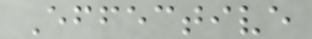Effective
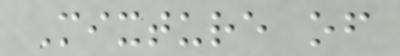Mixture of
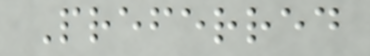Preferred
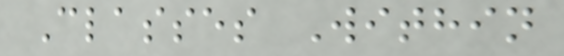Classes Within
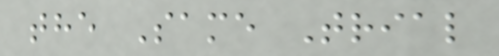the Same Trial
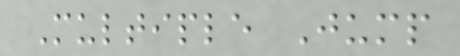Multiple Jump
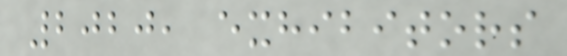2020, exhibitors
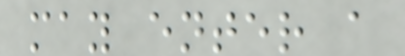may enter a
